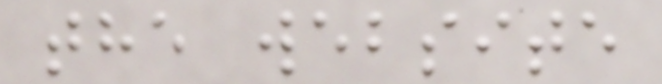the website
